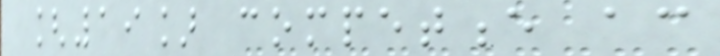[19] competence according
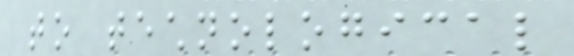to technological
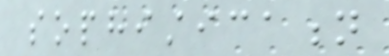sophistication
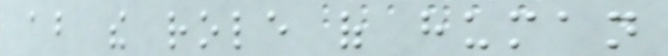about the role of human
